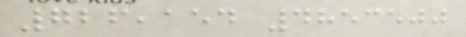726,154 4853500
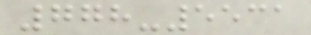778-5531
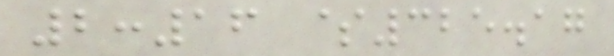2:16 $325.17
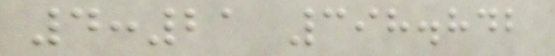4:21 398.842
